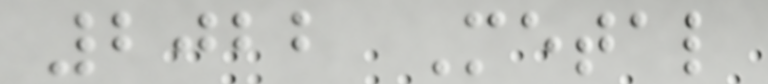2022 Metal
